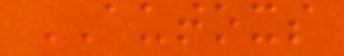AUTOXS
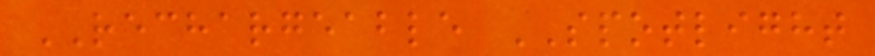RECHARGEABLE SPOTLIGHT
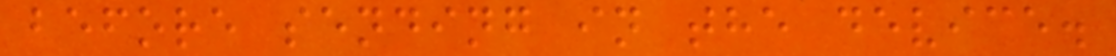before sending in the device.
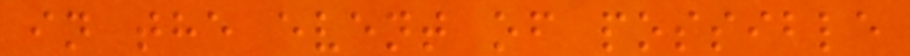in the event of possible
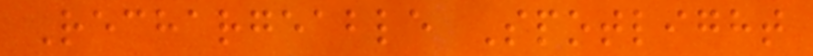Rechargeable Spotlight
